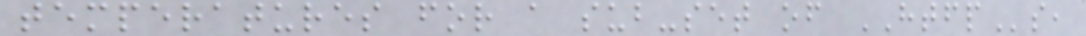temperatures for a sub-set of HTFPs,
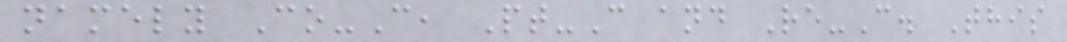namely Co-C, Pt-C and Re-C. This
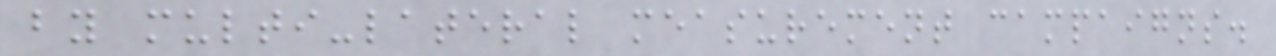by multi-lateral measurement campaigns.
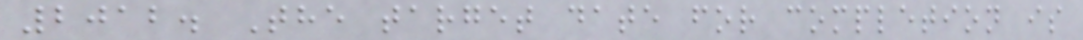2012. The target date for completion is
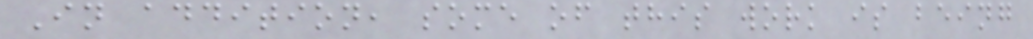In addition, some of this work is being
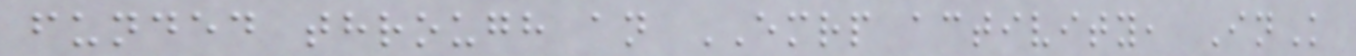funded through an EMRP activity, InK
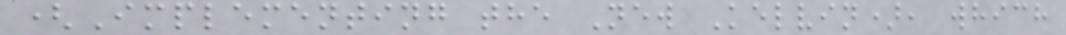(Implementing the New Kelvin), which
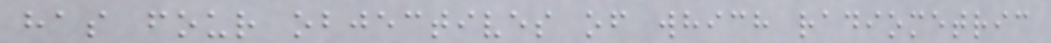has four objectives of which radiometric
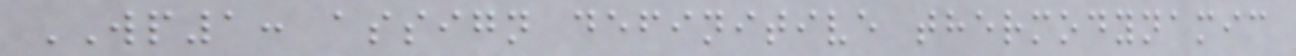WP1: assign definitive thermodynamic
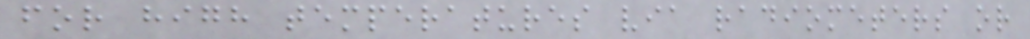for high temperatures via radiometers or
